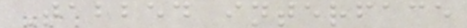Tabbed interface
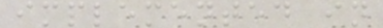implemented in
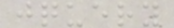jquery
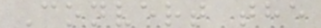Convert the
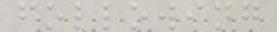following
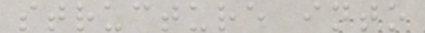structure into
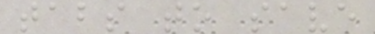tabs to save
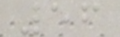56
